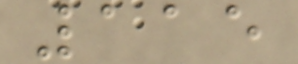115
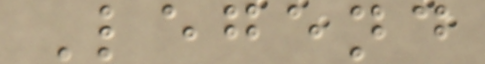Legend
